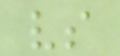vs
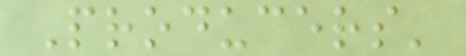Producers'
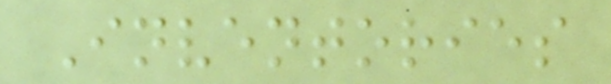Inventories
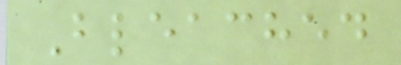Bleached
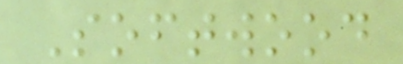Softwood
